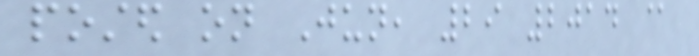posted on Jun, 29 2014 @
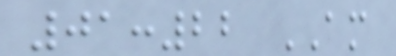01:22 AM
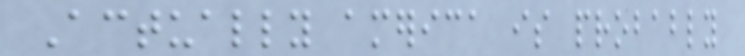Actually america is probably
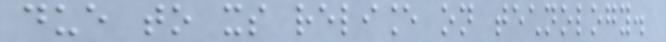due to its reliance on technology.
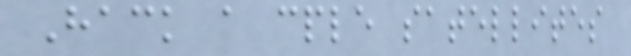Hack a cple satellites
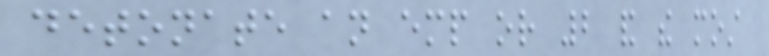detonate an emp or 2 and the most
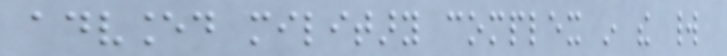advanced military complex in the world
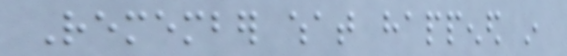Remember what happened in
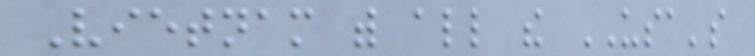Vietnam with all the USA's
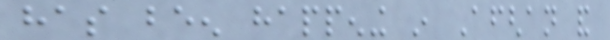has been happening in Afghan and
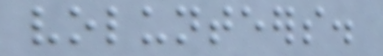volunteers.
